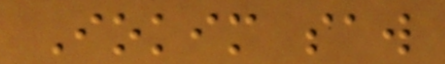Iokim saw
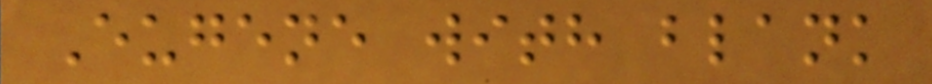Eugene with blank
